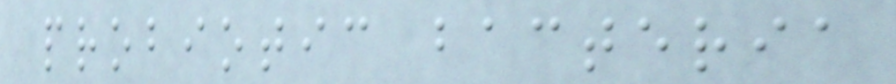probiotic bacteria
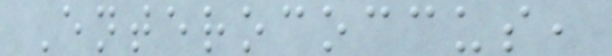Enterococcus,
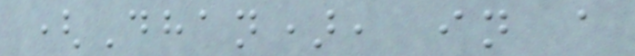(Dhan), in a
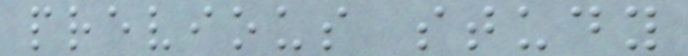previous study
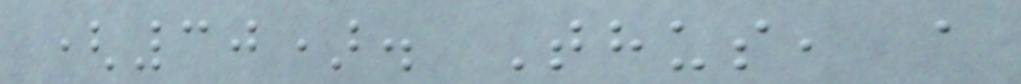(30). Thus, a
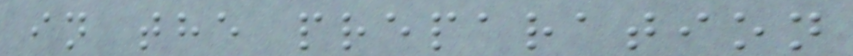in the preparation
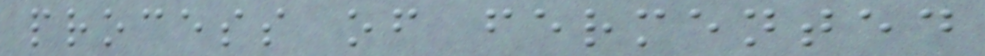process of fermented
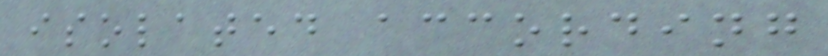isolated according
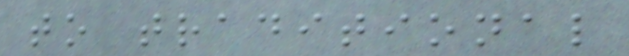to traditional
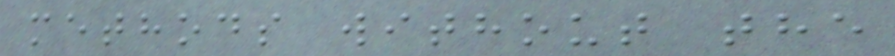methods without the
